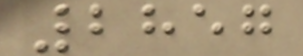2857
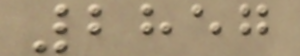2857
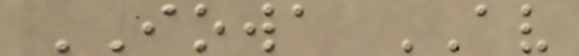IOWA AV
